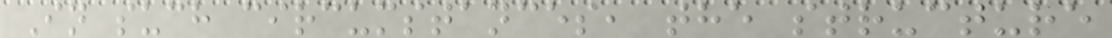In such circumstances, the structure
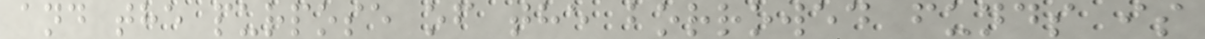and the purpose of the borrowed funds is
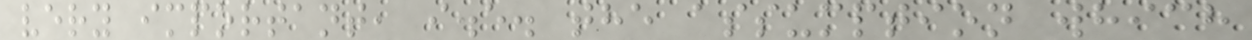very important, i.e. the assumption which
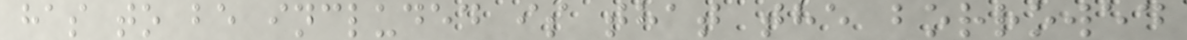has to be included is that the borrowed
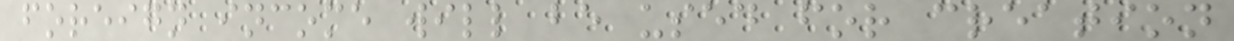foreign income will be used for creation
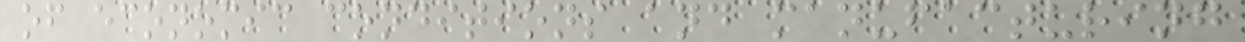of economic conditions and manufacturing
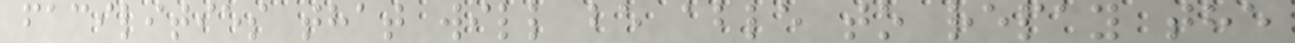facilities that will be able to repay the
